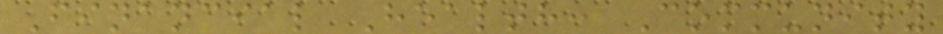Financial Health: Community
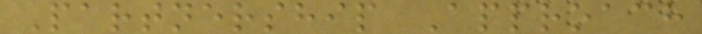Partnership Approach
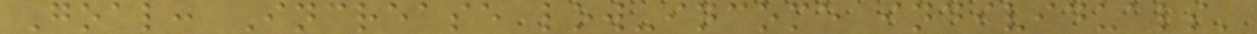Goal: Increase low-income individuals'
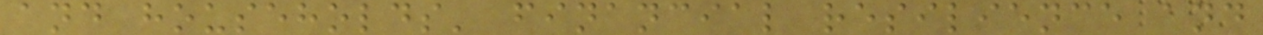and households' financial resilience and
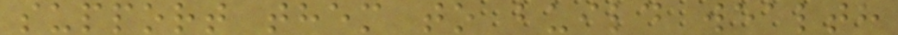support them to build wealth
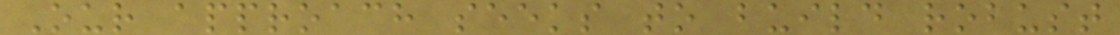Our approach seeks to build robust
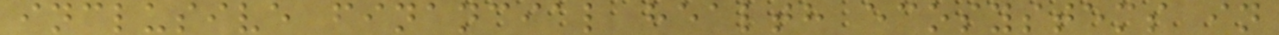inclusive financial health ecosystems in
